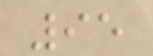95
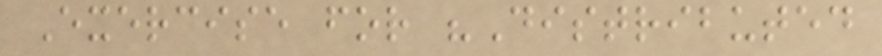Exercise for "Distributed
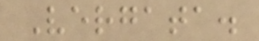Vergata.
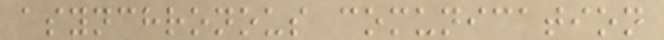asynchronous comunication
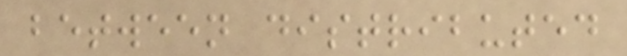between distributed
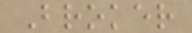Broker
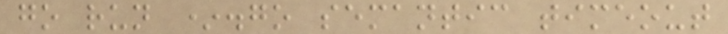go run *.go semantic timeout
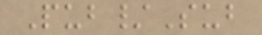Pub/Sub
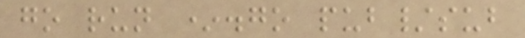go run *.go pub/sub
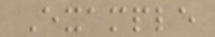Example
